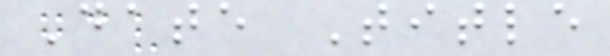Date Title
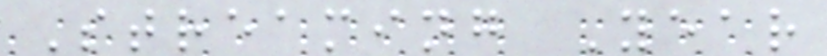Streaming Year
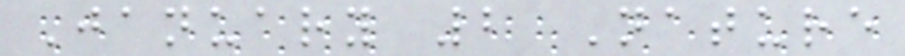January 2 Nature
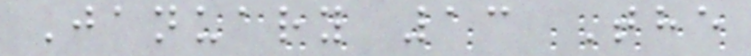January 13 The
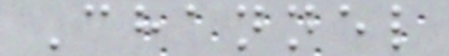Channel
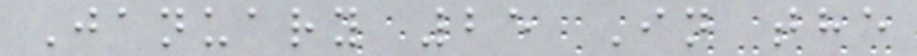January 25 In the
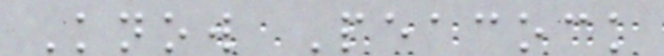Know Peacock
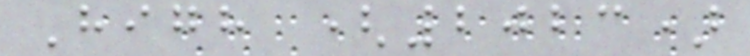High (2023)
